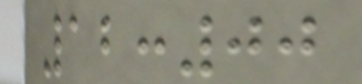12:00
